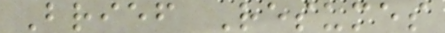Brief Resumes
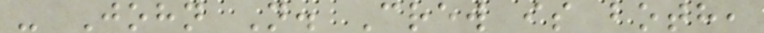- John N. Crew is both,
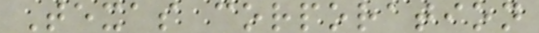Texas corporation
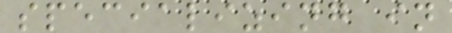specializing in
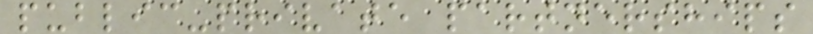public-private partnerships
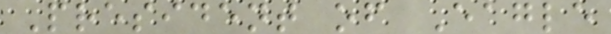President of Eagle
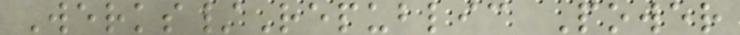Werks/Republic Power
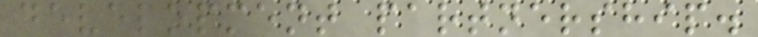development partnership.
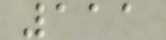111
